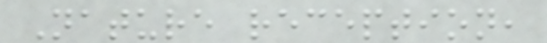Nature reception,
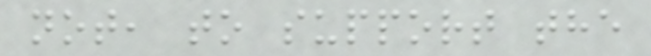not, to support the
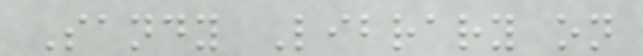Sandy Library on
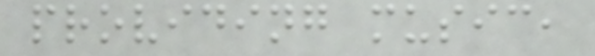providing music,
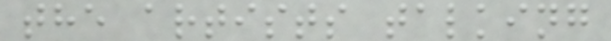the artists talking
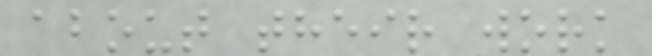about their work
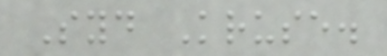Syd Kruse.
